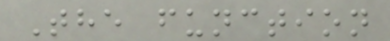The function
